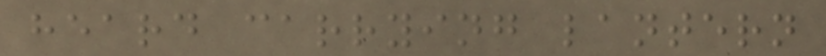heard carrying lantern
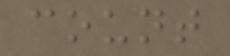count
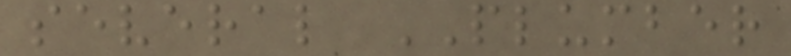several PLUMBER
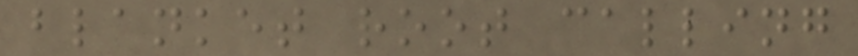blanket root calling
